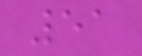51
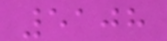5108
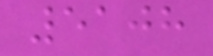5108
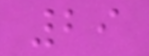29
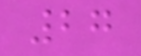27
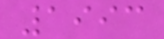1993
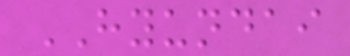HYUNDAI
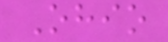Ohio
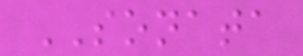SONATA
